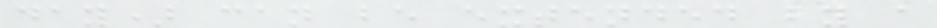day) can be extended by a
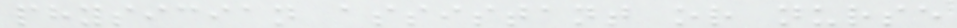physician assistant or nurse
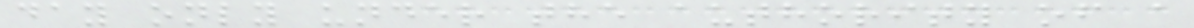day only under the authority of a
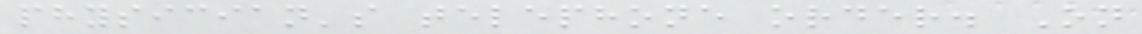physician's telephone order. On
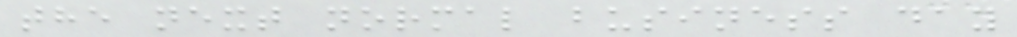the next normal business day
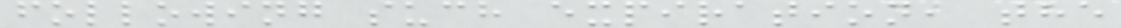following such expiration, the
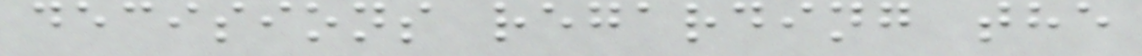decisions regarding the
